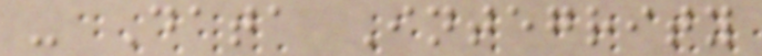- Data Integrity
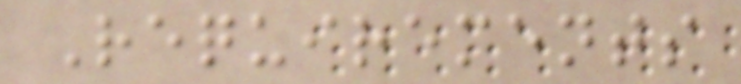Requirements
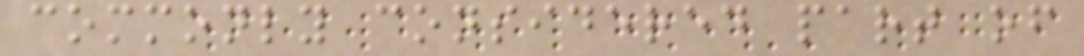commonly considered part of
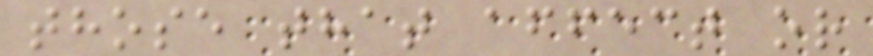those that affect or
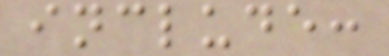include:
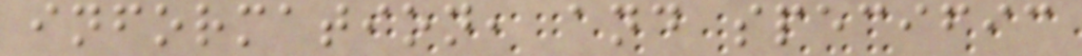information, and specific
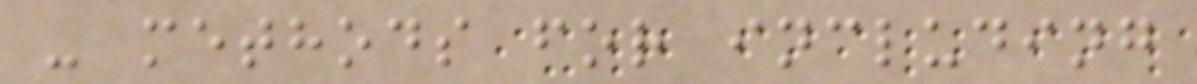- methods for including
